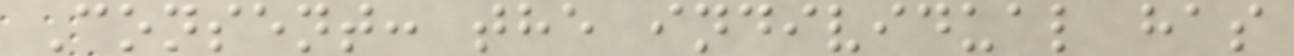Consent: the individual has
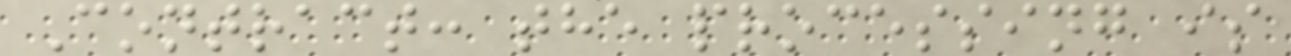Contract: the processing is
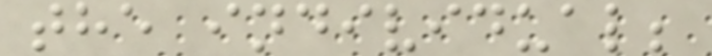the individual;
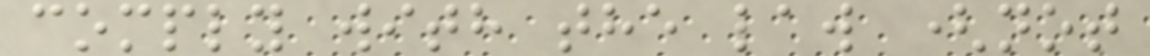comply with the law (not
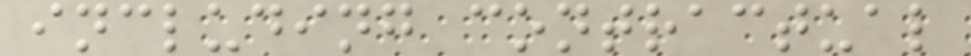including contractual
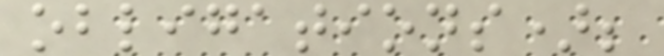obligations);
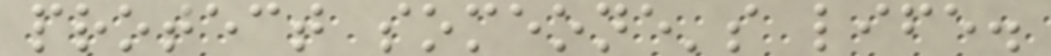protect someone's life.
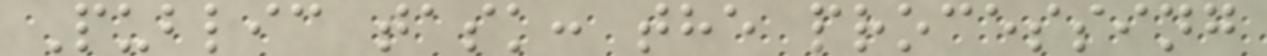Public task: the processing
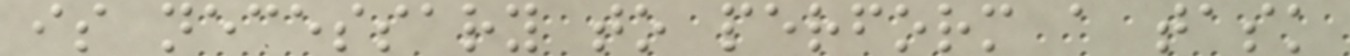is necessary to perform a task
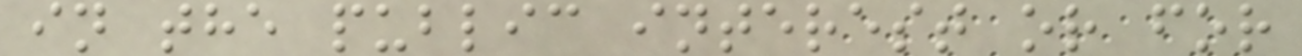in the public interest or for
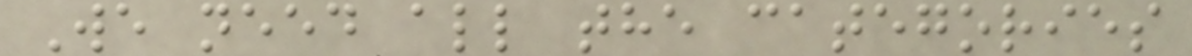We need all the categories
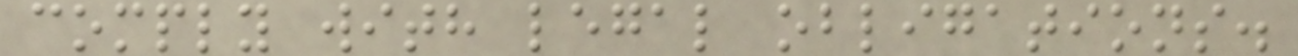comply with legal obligations.
